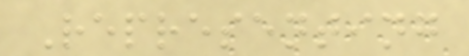Representing
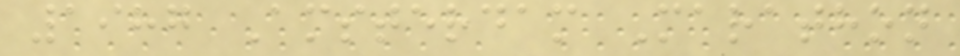1987 Amsterdam Marathon
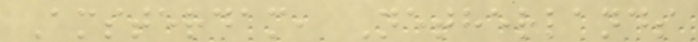Amsterdam, Netherlands
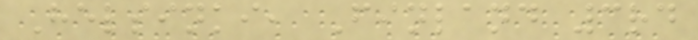Helsinki, Finland 3rd
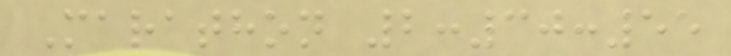Marathon 2:30:55
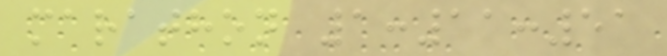marathon 1:11:51
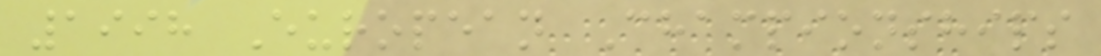1998 European Championships
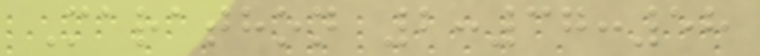Marathon 2:37:58
